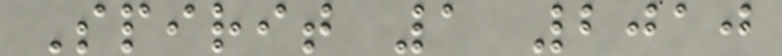Spirit 1 2010
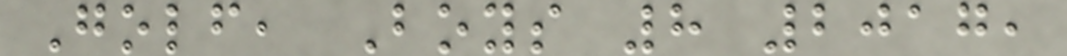Golf, Boys 8 2017,
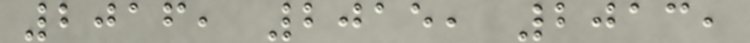2016, 2015, 2013,
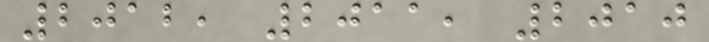2012, 2011, 2010
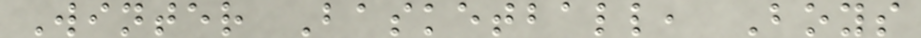Winter Basketball, Boys
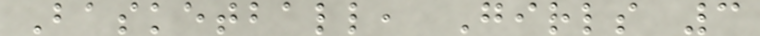Basketball, Girls 3
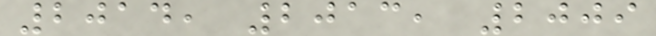2014, 2013, 2009
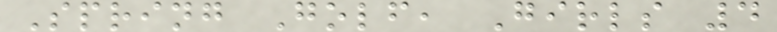Spring Golf, Girls 4
